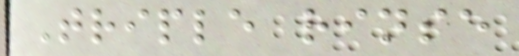Triple rinse
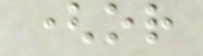(or
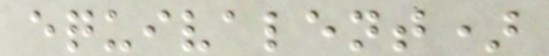equivalent)
